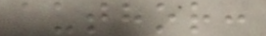author:
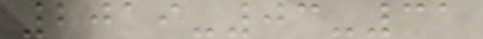2019-03-31
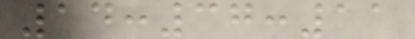14:37:11
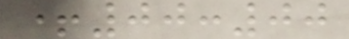+00:00
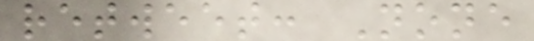retweet: None
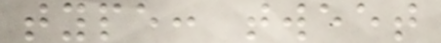type: tweet
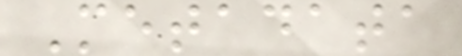Metadata
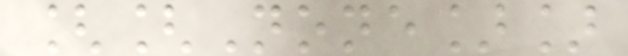[[None]]
